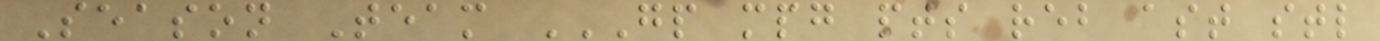Season Team GP MPG PTS REB AST STL
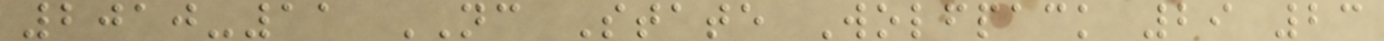2010-11 NC State Wolfpack 29 23
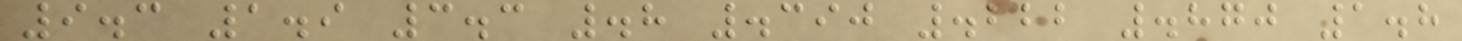9.3 1.9 3.3 .8 .390 .222 .870 1.8
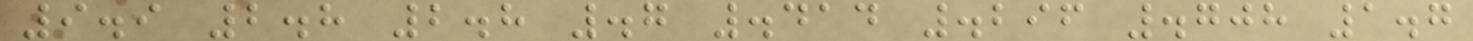9.9 2.8 2.8 .7 .414 .296 .708 1.7
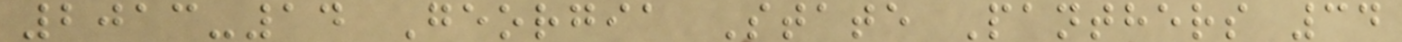2013-14 Georgia State Panthers 34
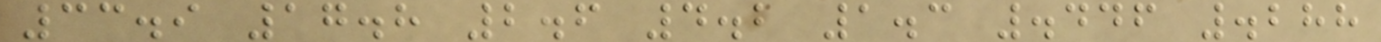33.9 17.8 2.6 4.2 1.3 .446 .288
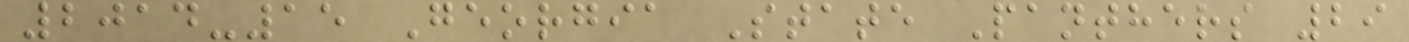2014-15 Georgia State Panthers 29
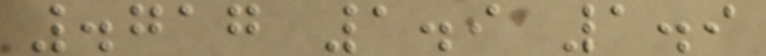.717 1.9 1.9
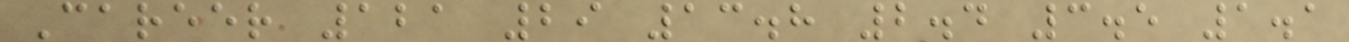Career 121 29 13.8 2.4 3.5 1.1
